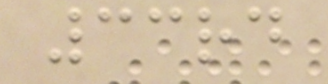33rd
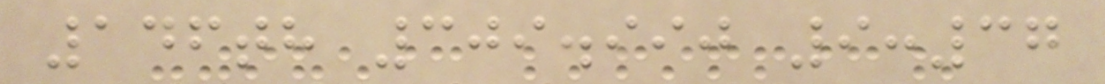146th 309.990 9:37
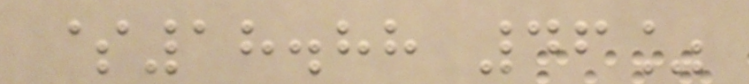$18.88 46%
